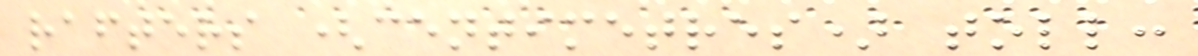rafters (centimetres) toll:
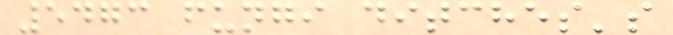5473 fungi ditches's
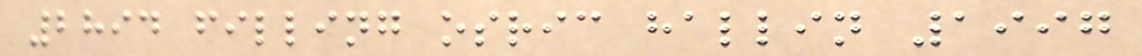2894 filling osric hallin 1997
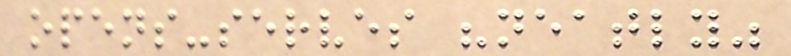opens-serves "neatly"
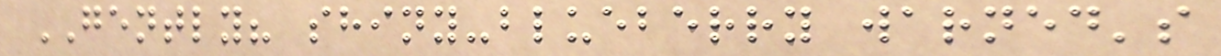GENTLY? shiny-blueberry warned's
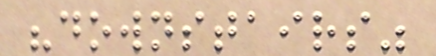"downstairs"
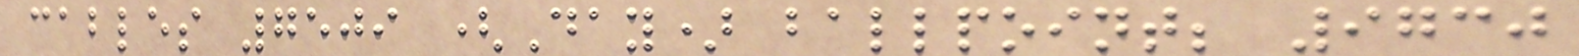cables 7509 (Day) ballpoint; 9730
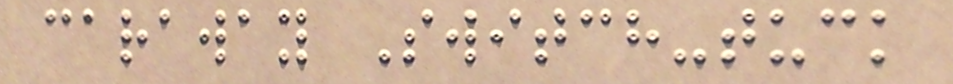caraway Switch-tuck
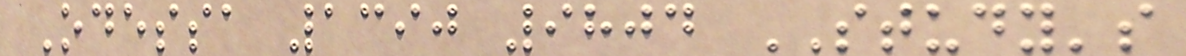Odessa 1390 9804 STUDY's
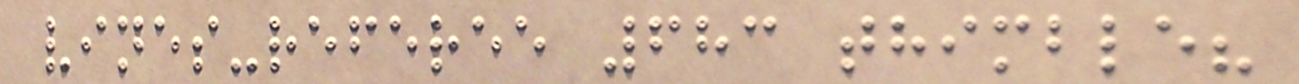vines-referee 683 thimble?
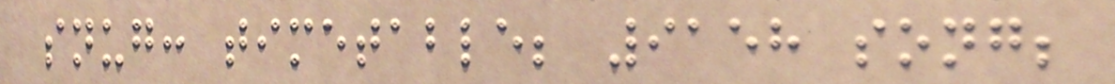snug: timetable; 9158 song;
